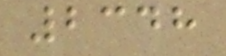2348
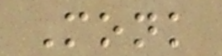Monk
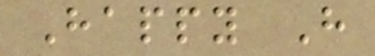Happy H
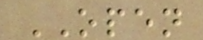OPEN
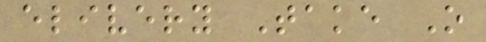elivery Take O
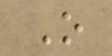O
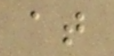at
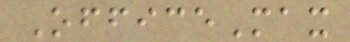OfficeMax
